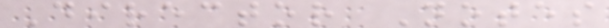Director Notes
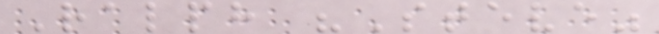Ralph "Steve"
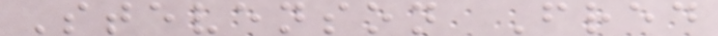Stevenson Fred
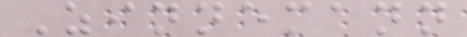Zinnemann
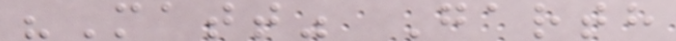"Matt" Garth
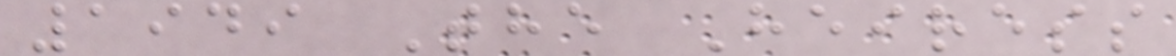1949 The Heiress
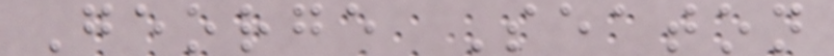George Seaton
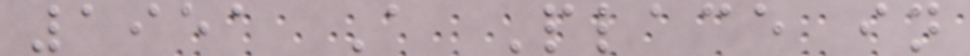1951 A Place in
